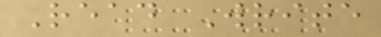Read Write
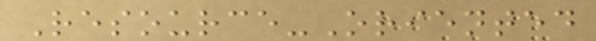Resource-Oriented
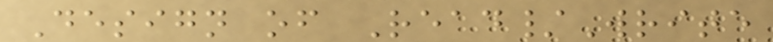Design of Read/Write
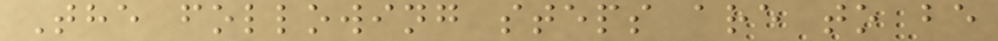The following steps are to be
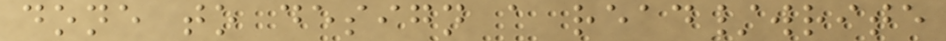done to design a read/write
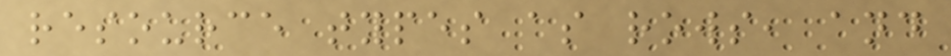resource types as rows, and
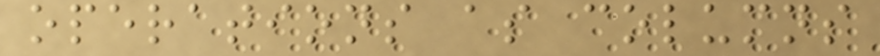operations as columns
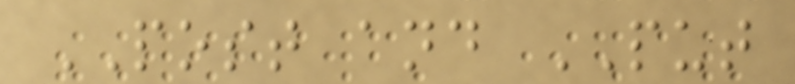POST and PUT
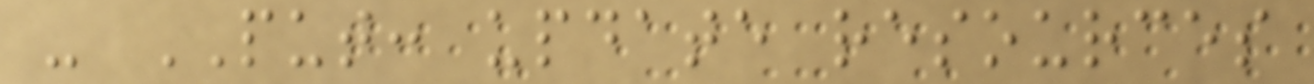- PUT: update resources
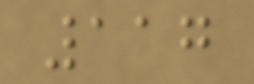117
